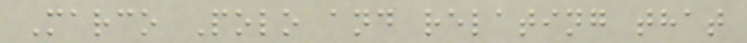Marco Polo and relating that
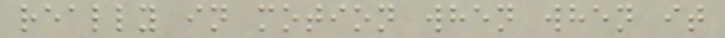really in motion when when it
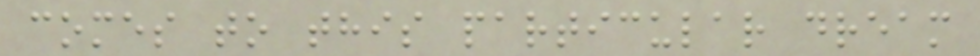comes to this particular dream
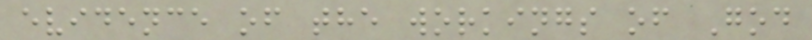evidence of the workings of God
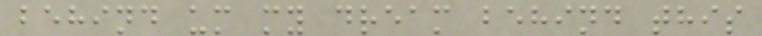behind um my dream behind this
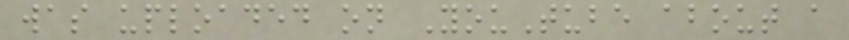was uploaded on YouTube about a
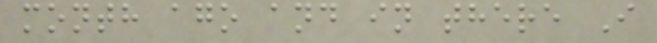month ago and in there I
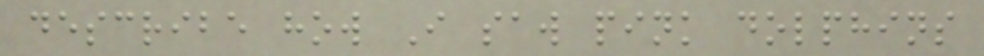describe how I saw pink dolphins
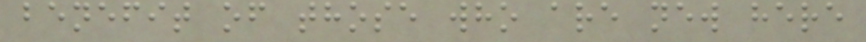benefit of those who are new here
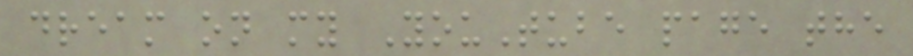dream on my YouTube page the
